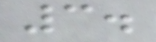3.
